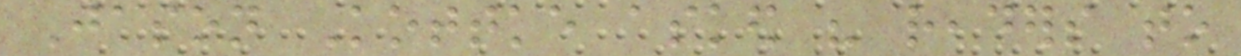Jason Kottke asked his readers to
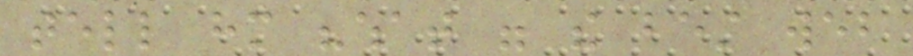tell him "what were the best web
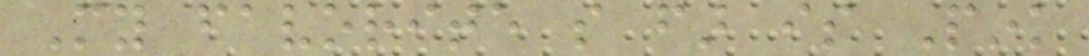My favorite so far is Pink
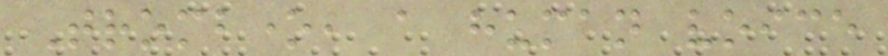Trombone, a human voice
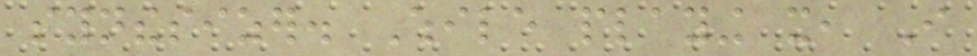synthesizer. While playing it, I
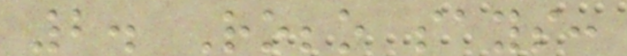2. Robbo says:
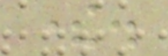there.
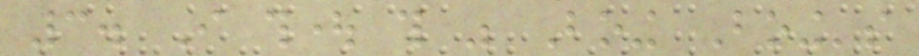3. I thought this was Boing Boing's
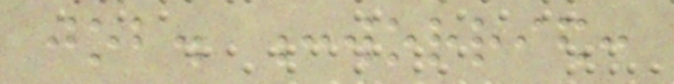job. :worried:
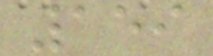159
